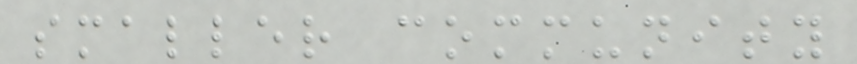smaller community
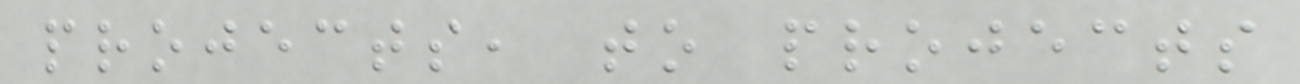projects, to projects
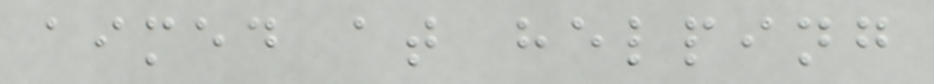aimed at helping
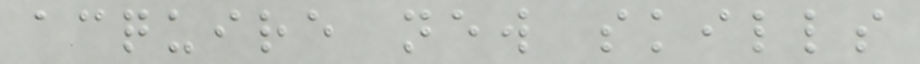acquire new skills
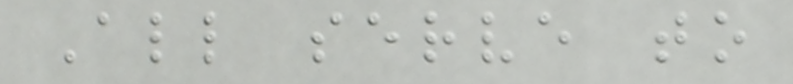All serve to
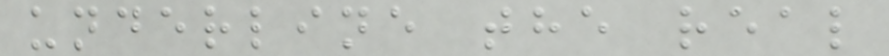underline the real
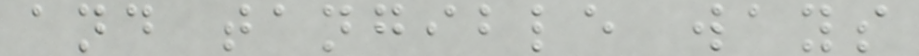and tangible ways
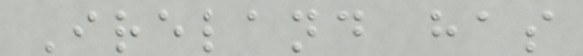Ireland has
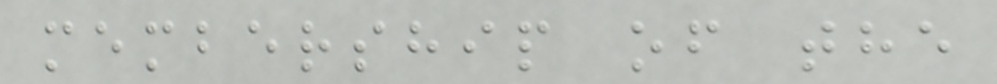membership of the
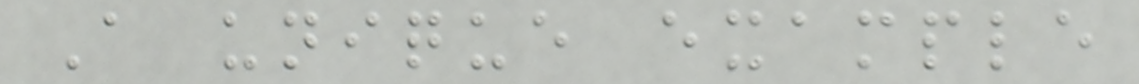A unique example
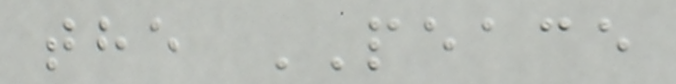the PEACE
